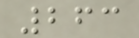263
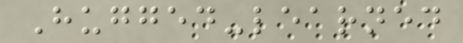Hugged-learned
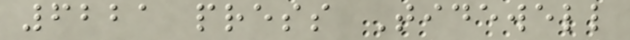6221 press Tidewell
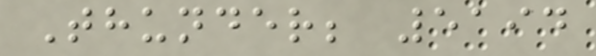Thunder; 5194
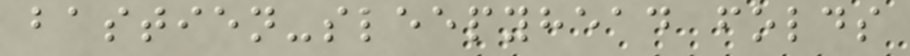bastien-sleepyhead folds
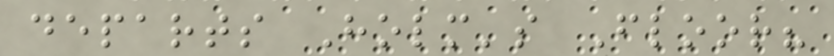departs Holm's Floor?
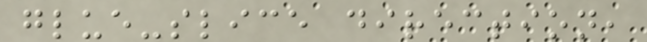glue-slice direction,
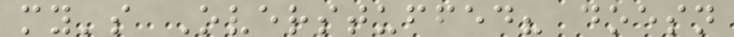my's Overstuffed? doesn
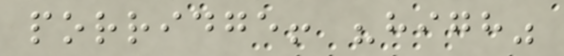porridge! "high"
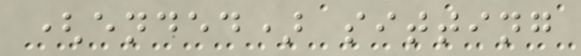(ended) sitting
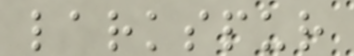larkspur
